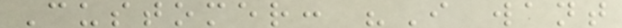Customer: "I want
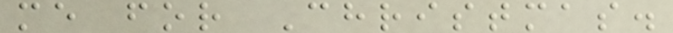me for Christmas.
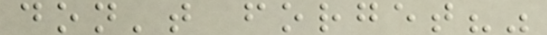don't forget?"
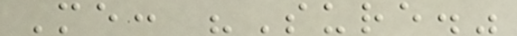Me: "Sure."
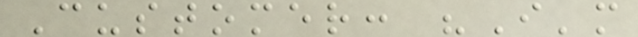Customer: "I'm
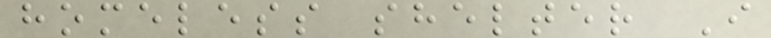homeless shelter I
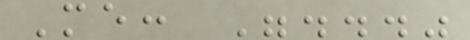Me: "..."
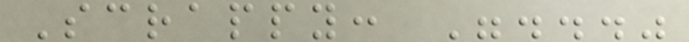Scrappy: "..."
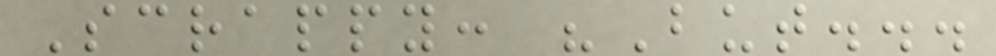Scrappy: "But...
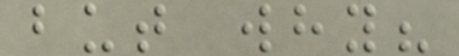but why?
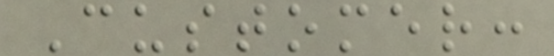Customer:
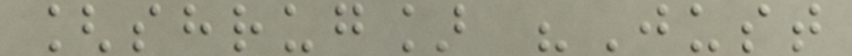[shrug] "Just
